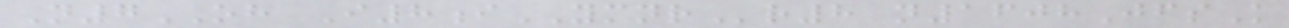N7OH I8iYMNRr8 n1608JfsK
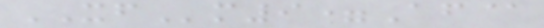XFm9=Af@
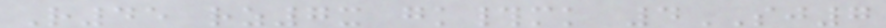R45 rz7x gk#mk 4SJ7
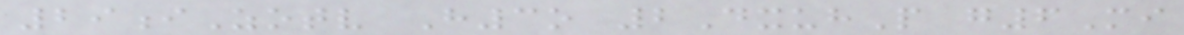29iZotv H3o 2DxuhP g6Mi
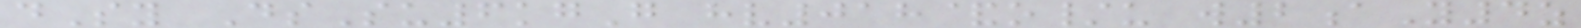dSy DsSu6kgG hv018&o/u w2aY4z
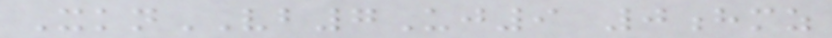XknVB7Uj9 0hmz
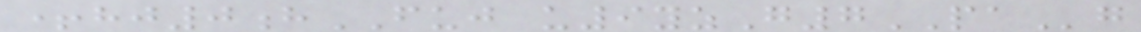+hj0hFUJ u9yzG7PAg
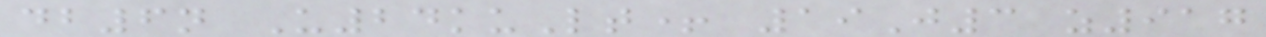db6n U24kuLt+ 19J3 z917
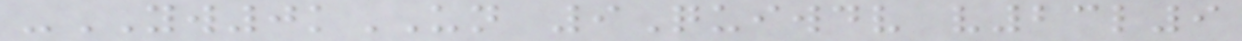-YW0kUN 9Quiwdv v23l9
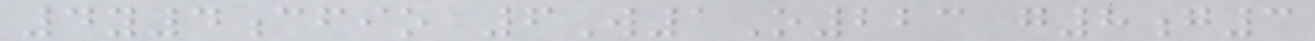4y4cfio 6W1O223 g8g3
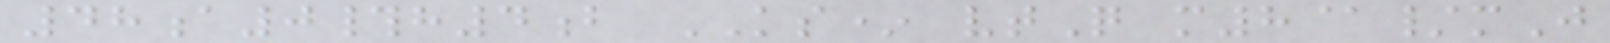48a0#h4b KS* vtQ m8@/mJ
